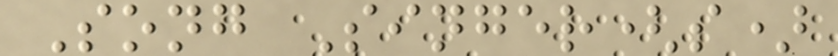Song Singer(s)
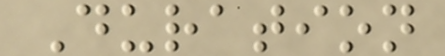Duration
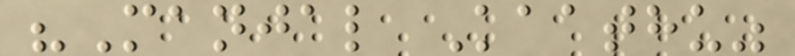"Manjal Kaathu"
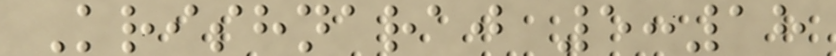Krishnaraj 5:18
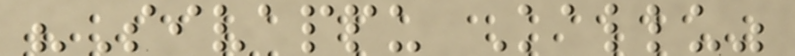"Sivappu Kallu"
